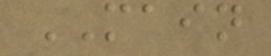MAIN
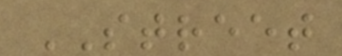STREET
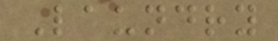Laundry
